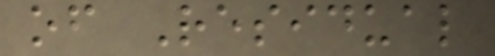of Residual
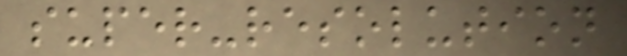super-resolution
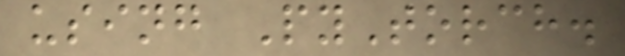using PyTorch.
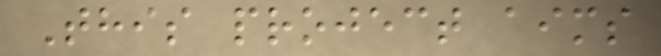This project aims
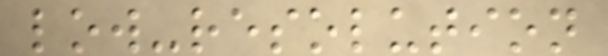low-resolution
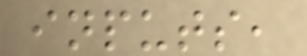inputs,
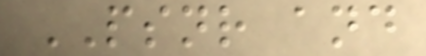PSNR and
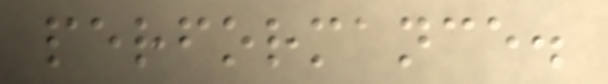performance.
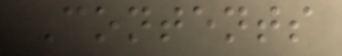Contents
